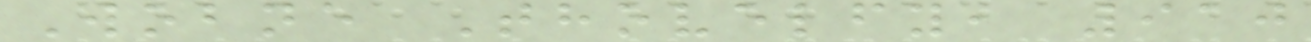Wobne Thovelfy, 910
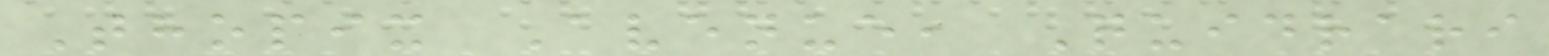Thopix Avenue, Quidrari
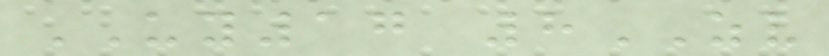UY17 8ZV
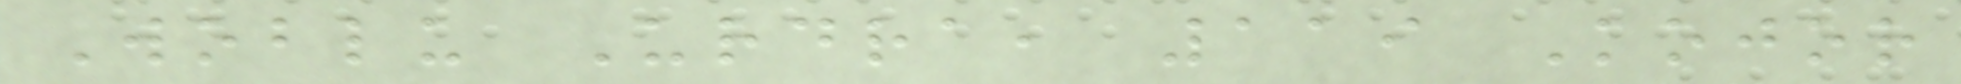Woblu Urdra, 119 Kojor
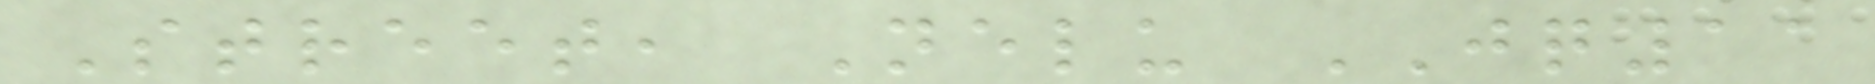Street, Nelu JQ11
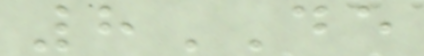8DE
